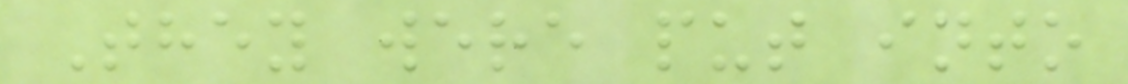They were put into
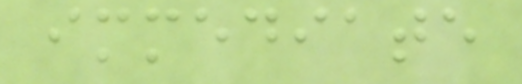immediate
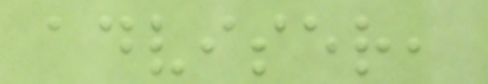adviser,
